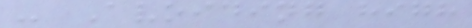- Avoiding high
